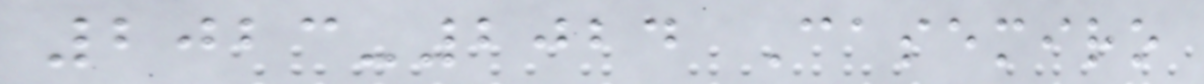2023-2024 Casemiro
